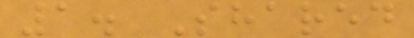1. Shared
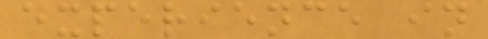experience in
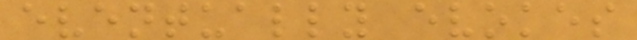eventually evokes
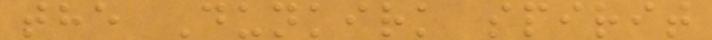the Dunkirk spirit
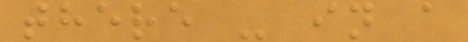there - in a
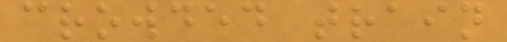crowded train
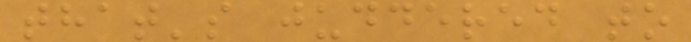that's juddered to
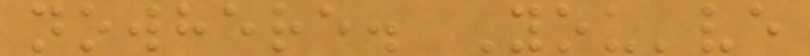nowhere. You've
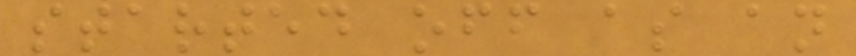started off as an
